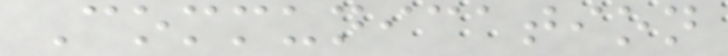Communication
